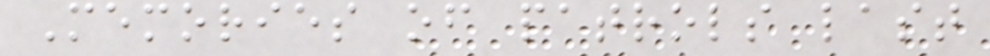Memories of patrols last
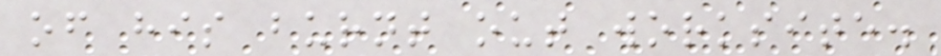of his burnt out worksite.
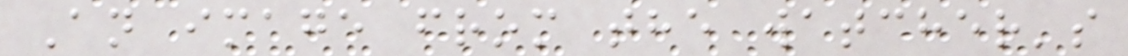An image from the watcher's
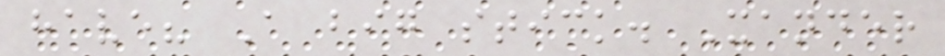have? A big stick. Xander
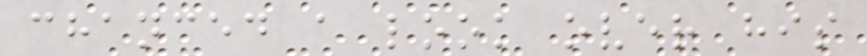chanced a look over his
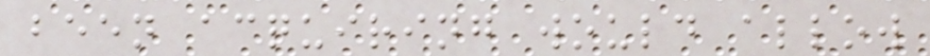been acquiring would allow
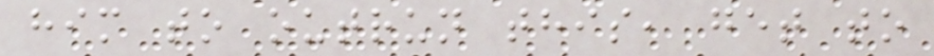him to outrun this, get to
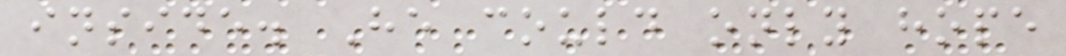inside. He could only hope
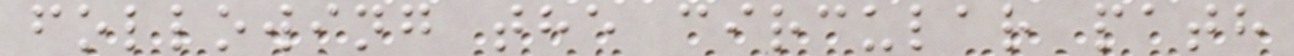following the circular path
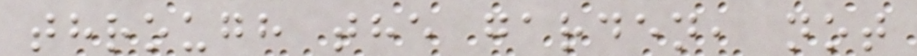through the garden, not
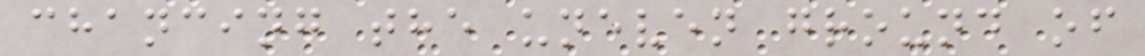chancing the uneven ground of
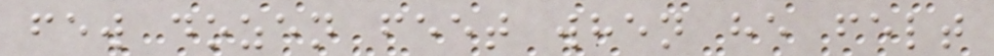few dozen feet when he felt
